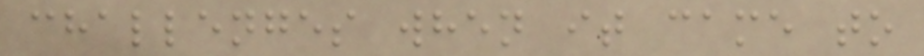challenges when it came to
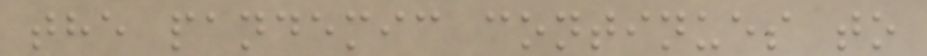the pandemic continues to
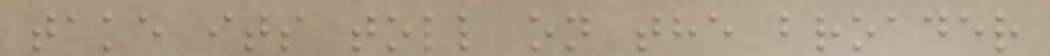take its toll on the broader
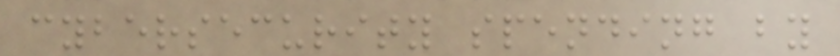cybersecurity spending by
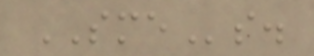SMEs.
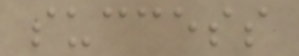success
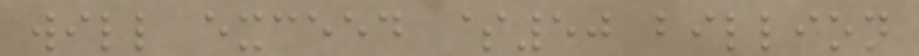will exceed $50 billion
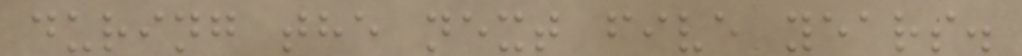during the next five years.
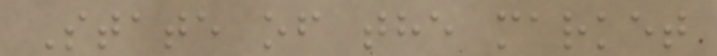State of the market
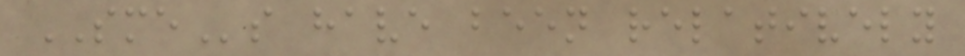SMEs have been relatively
